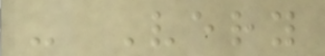- Very
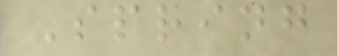Spring
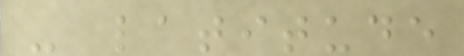- latitude
